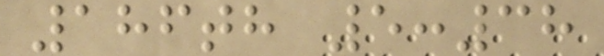186th 5:38
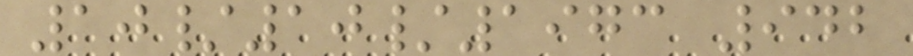10/10/1973 942
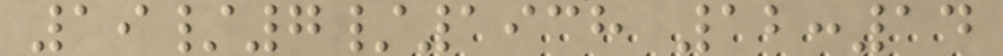19/7/1938 12:14
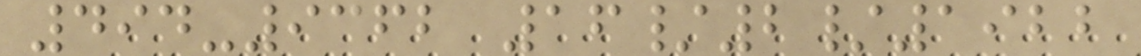494-9362 16/2/1922
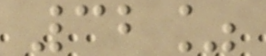32%
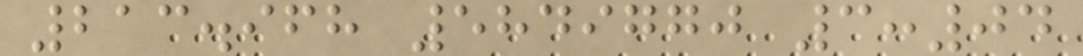213.968 5849770 3:04
